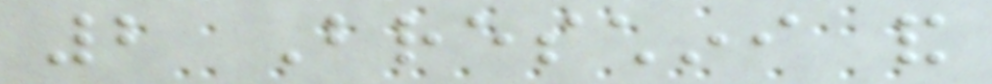2 Breschini and
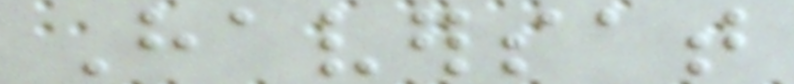Haversat
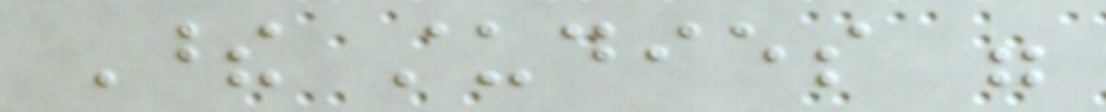These studies were
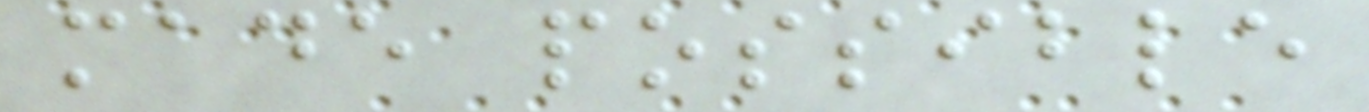made possible
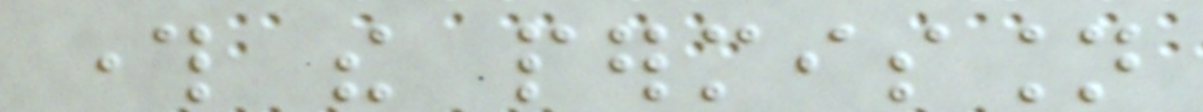through the permission
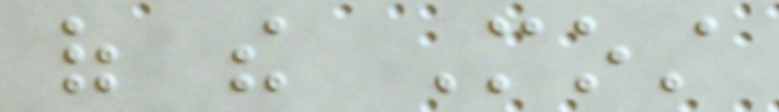of the Most
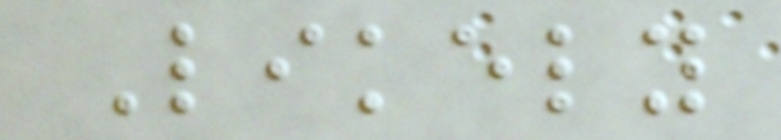Likely
